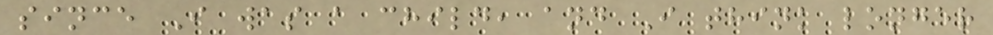since I was a child, and I think longer
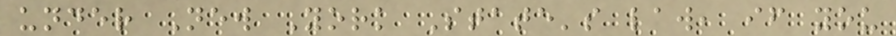under New York State's law, if you
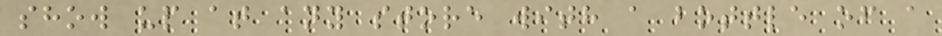show up at any store with a bottle of a
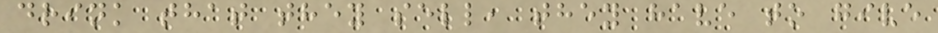drink that they sell, they have to give
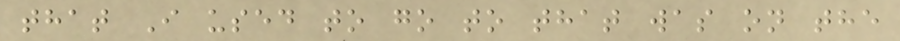that I used to go to that was on the
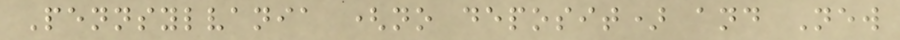Pennsylvania (no deposit) and New
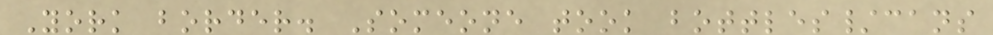York border. Someone took bottles/cans
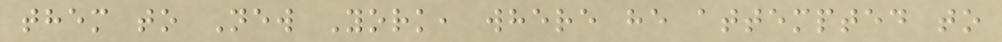them to New York, where he attempted to
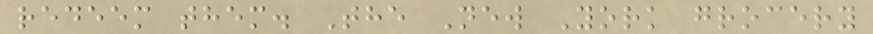redeem them. The New York grocery
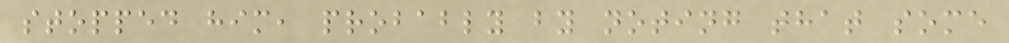stopped him, probably by noting that some
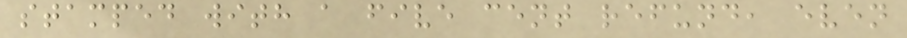stamped with a five cent refund, even
